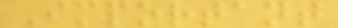Important
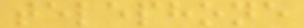telephone
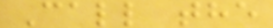Call the
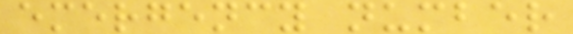emergency number
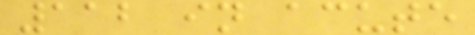112 in acute
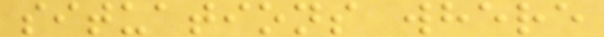situations where
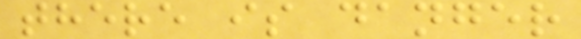there is danger
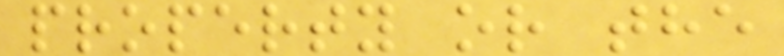property or the
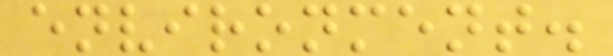environment.
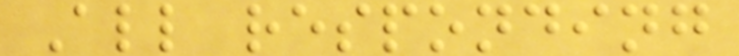All responding
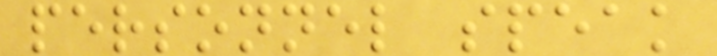personnel speak
